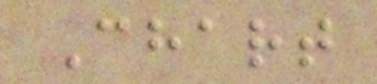Chart
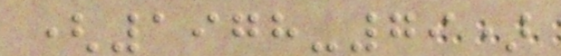(1978-79)
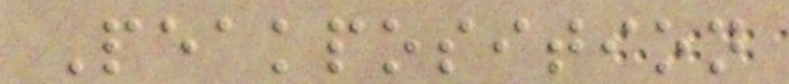Peakposition
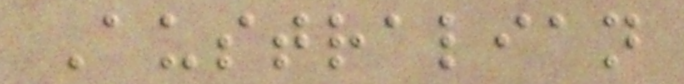Australian
